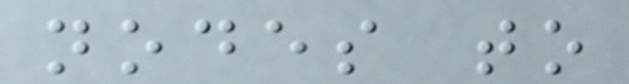nodes to
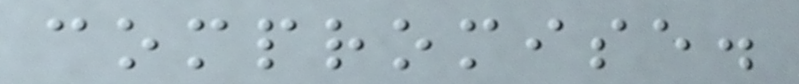compromise.
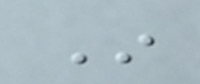In
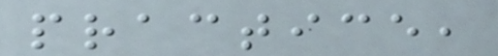practice,
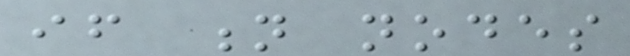if n nodes
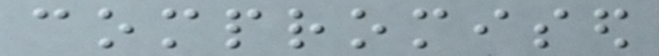compromised
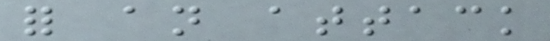for an attack
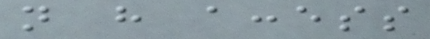not have access
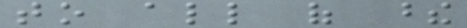to all of these
